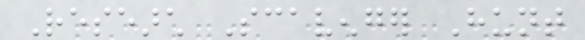Research Scavenger Hunt
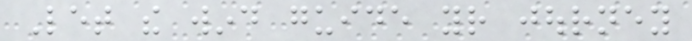Let the wind guide your journey
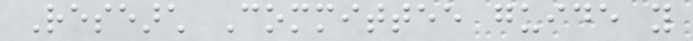Research Committee guide you
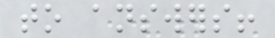to answers!
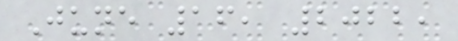June 16, 2022,
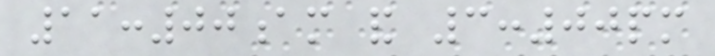11:00am and 3:00pm
